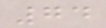74
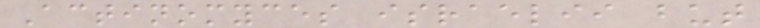Actinomyces israelii but
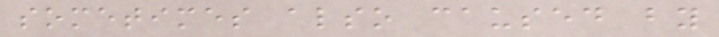sometimes also caused by
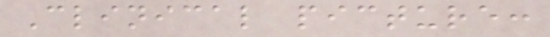Clinical picture:
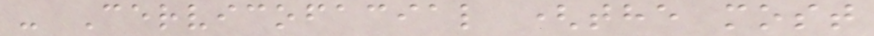- Cervicofacial (the most
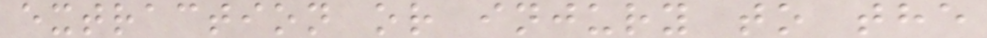extraction or injury to the
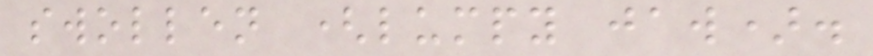swollen (lumpy jaw).
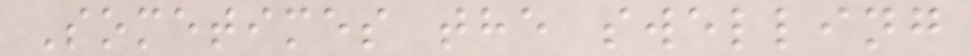Sometimes the swelling
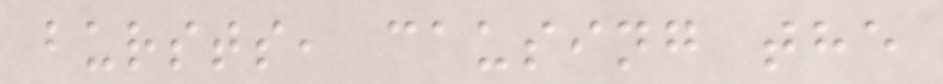bursts, causing the
